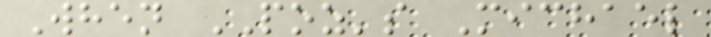When POZ's Michael
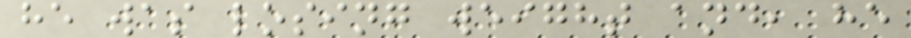he was losing weight and, he
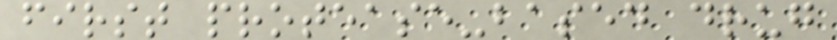first protease-based drug
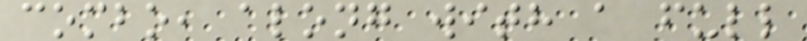combo, along with a full
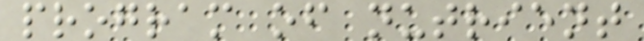program of nutrient
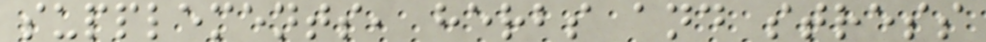supplements, herbs and stress
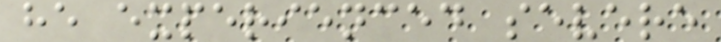he experienced severe
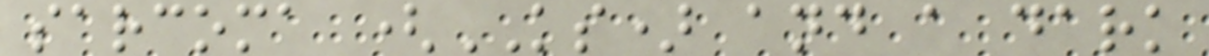sarcoma (KS) and a dark
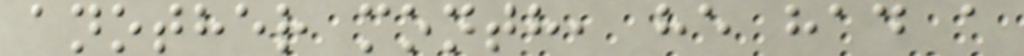another month, he had a
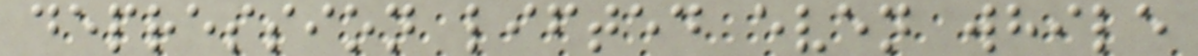depression lifted even while
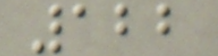122
